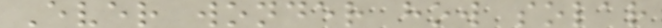Ever wonder how solar
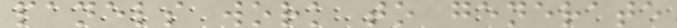panels work to generate
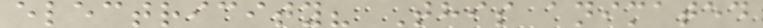electricity? This animated
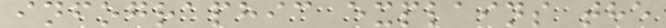infographic explains the
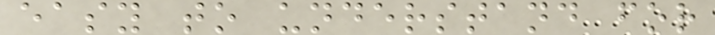easy to understand for
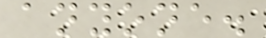anyone.
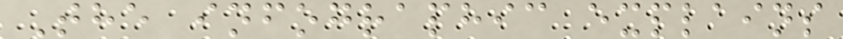The infographic explains
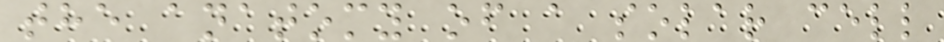the anatomy of a solar cell
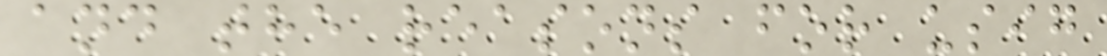and the reasons for usig
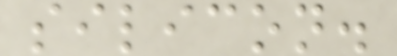silicon.
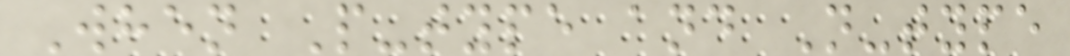When P-type and N-type
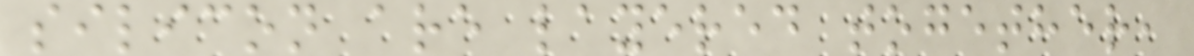silicon are layered together,
